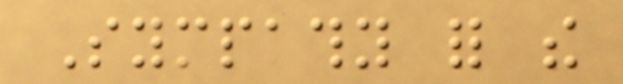Sympathy for the
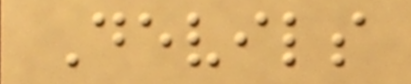Devils
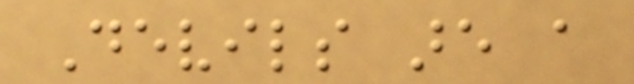Devils are a
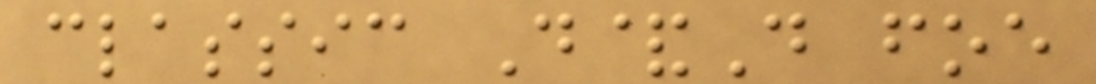classic D&D foe
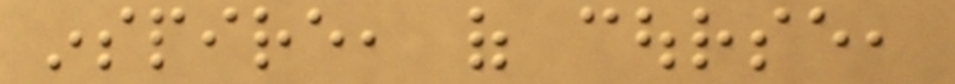inspire, of course,
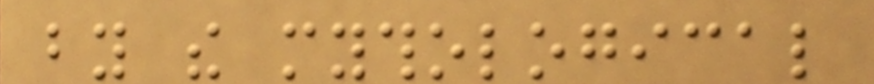by the mythological
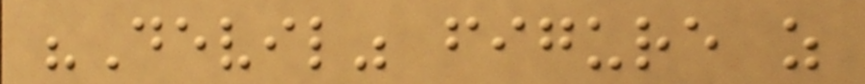"Devil" figure as
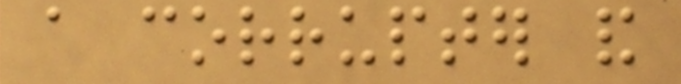a corrupter and
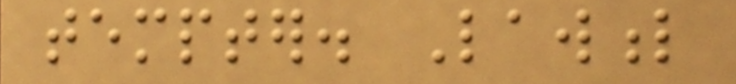tempter. Lawful
